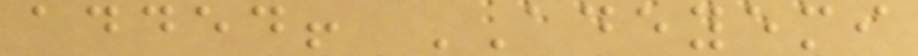added! ADEYEMI
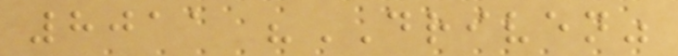8011 "DRIVEN"
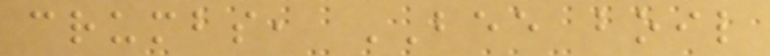crumbs, BEE boil
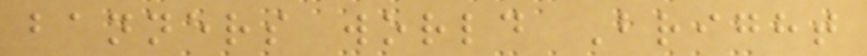banners world Bright
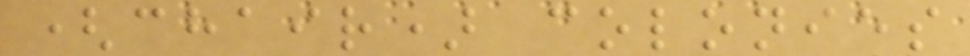(chair) colonies
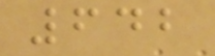642
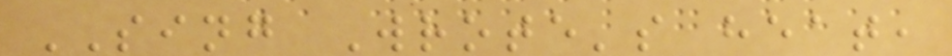SING Wrote's heat,
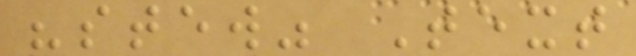"stew" Text
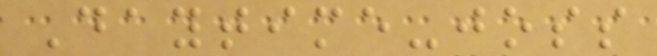Daytime-joss
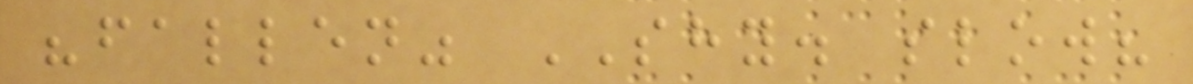"fallen" SHY. slow?
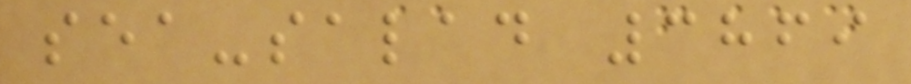sea-salad 3869
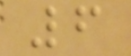6
